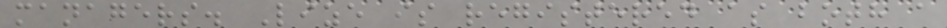managers. Lize is registered as both a
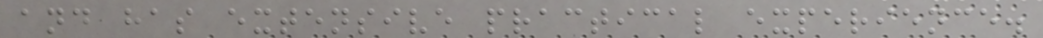and has extensive practical experience.
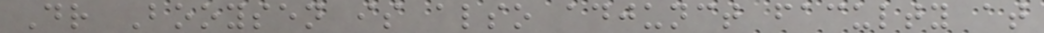Dr Booysen is also adjunct faculty at
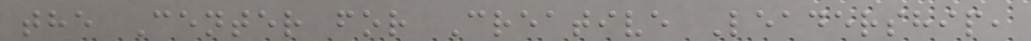the Center for Creative Leadership,
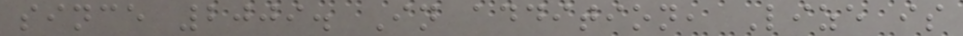since 2009. In addition, Lize is
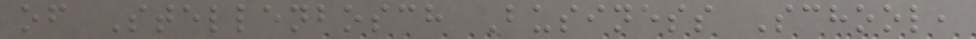of Stellenbosch Business School,
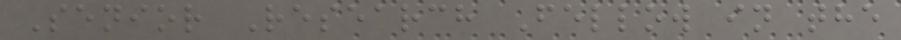Senior Research Fellow in the
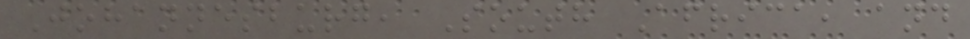Johannesburg, South Africa, and
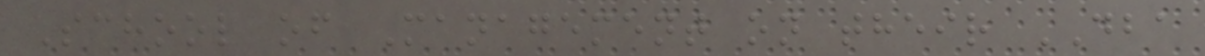School of Management on their DBA
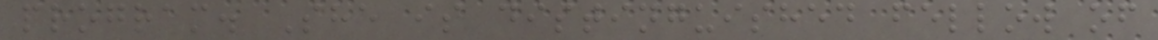program. She is distinguished fellow of
